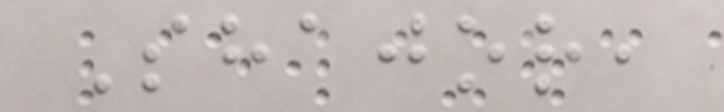Shajor,
